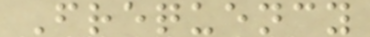Frequency
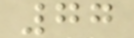77
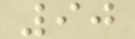90
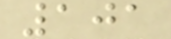101
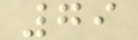79
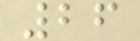26
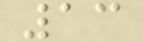13
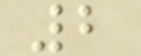2
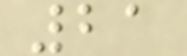21
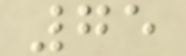75
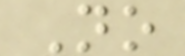No
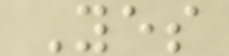Yes
